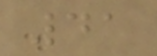41
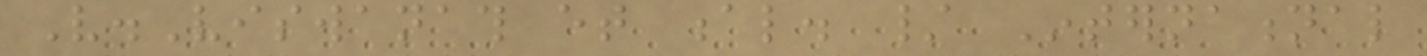V.Viswanath et al. / International
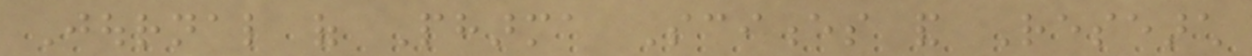Journal of Pharma Sciences and Research
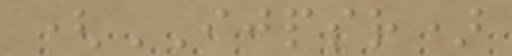(IJPSR)
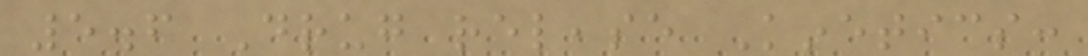5.6 Drug release Kinetics:
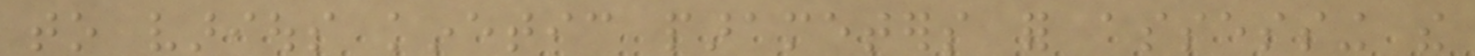to various kinetic parameters for assessing the
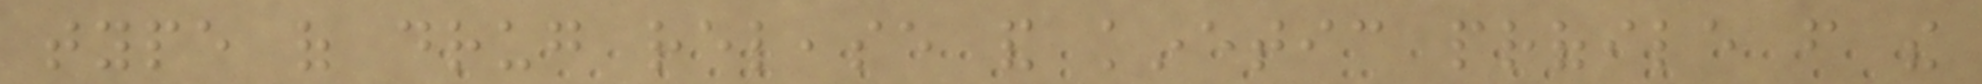type of drug release and kinetic profile from the
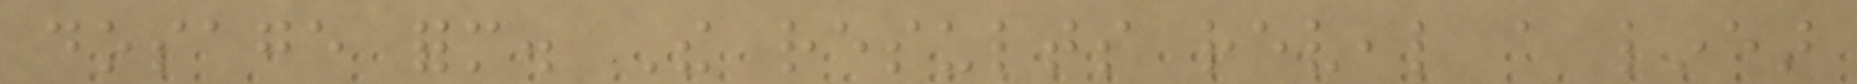dosage form. The results reveal a linear
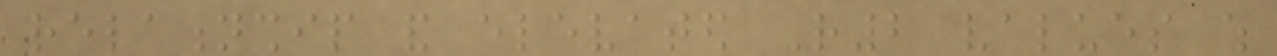relationship and elevated R2 values which
